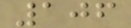106
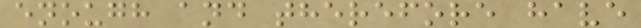enough and therefore have
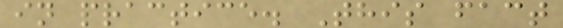in practice. This fact
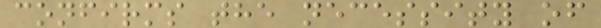confirms the necessity of
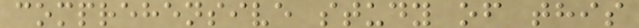comprehensive study of this
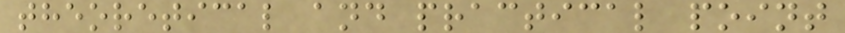theoretical and practical point
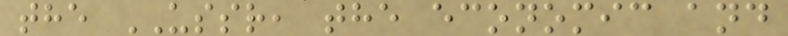the USSR, the economic and
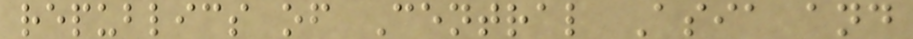republics of Central Asia and
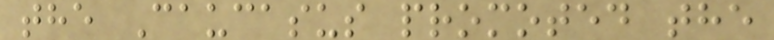the Caucasus promoted the
